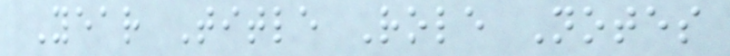Year Title Role Notes
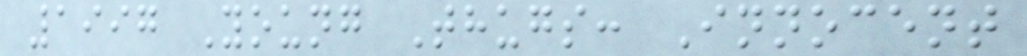1997 Young Thugs: Innocent
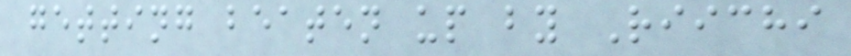getting beaten up by Riichi
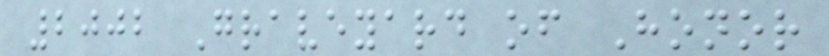2002 Graveyard of Honor
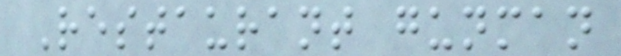Restaurant gunman
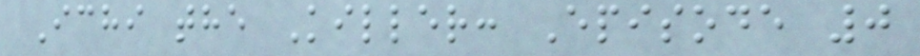Ichi the Killer: Episode 0
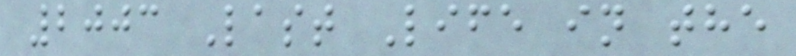2003 Last Life in the
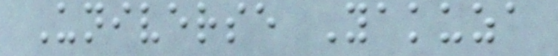Universe Yakuza
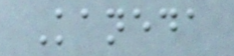Kaneda
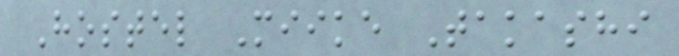Hostel Miike Takashi
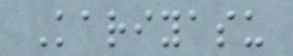Kariyasu
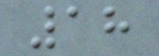18
